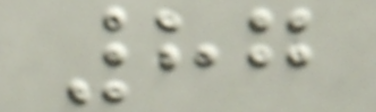87
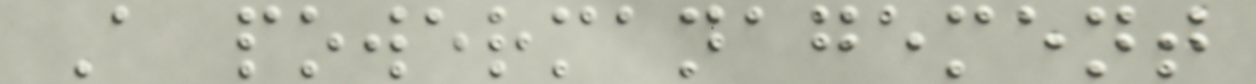A powermanagement
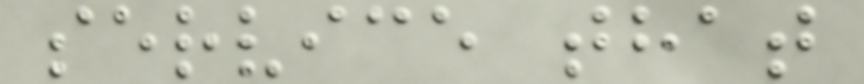service that
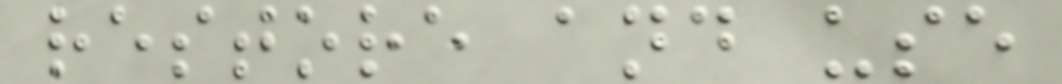restore and use
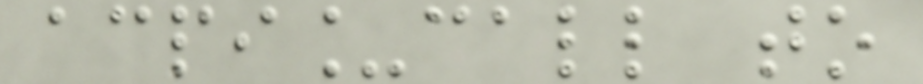acpi_call to
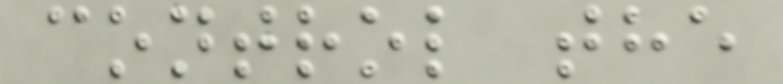control the
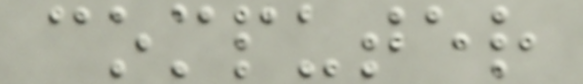computer
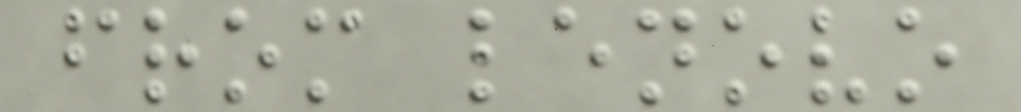from lenovo
